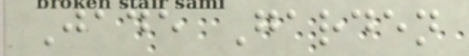Jade Garden
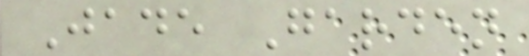Jade Garden
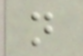n
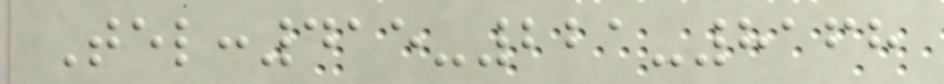Tel:415-221-8168
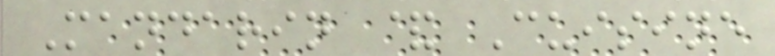Mandarin & Cuisine
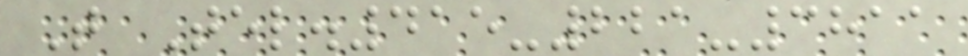T Tel.415-221-3811
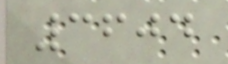3604
